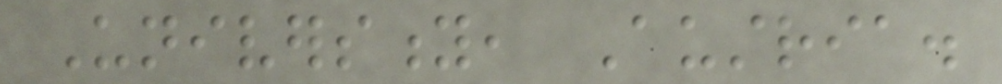University, Austria.
